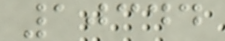10344
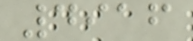4916
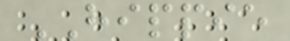HIPPIE
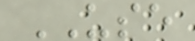USE
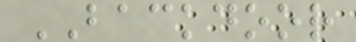BACKDOOR
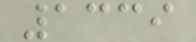1339
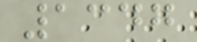1347
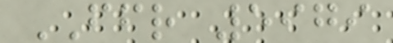FFR 5979
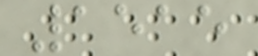1515
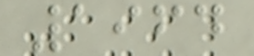1964
